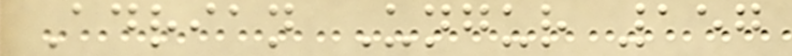Adrian Ungur 157
